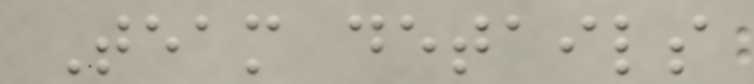Team details
